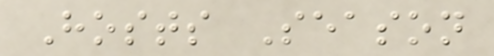Hosts Season
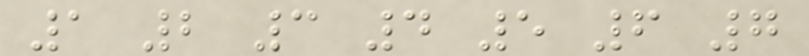1 2 3 4 5 6 7
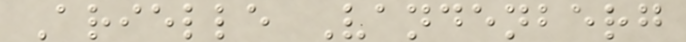Arielle Vandenberg
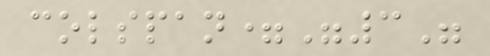colspan="3"
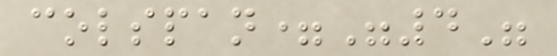colspan="4"
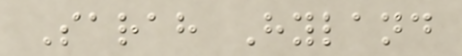Sarah Hyland
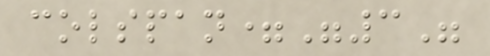colspan="3"
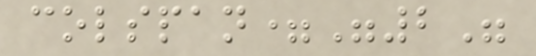colspan="2"
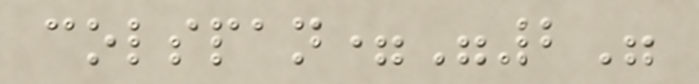colspan="2"
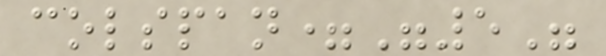colspan="5"
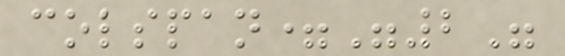colspan="2"
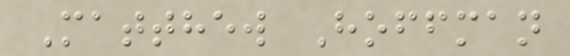Matthew Hoffman
